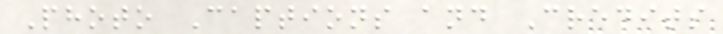Photo Captions and Credits
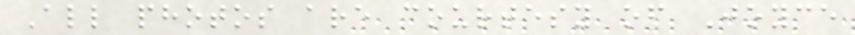All photos are courtesy of Joyce
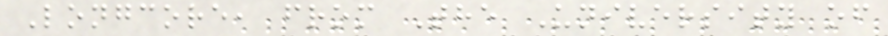Longcore, from The University of
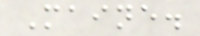Maine.
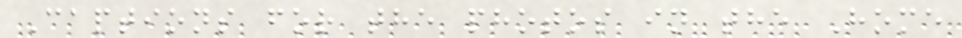Captions for the photos in the Home
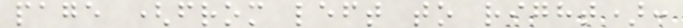page (from left to right):
